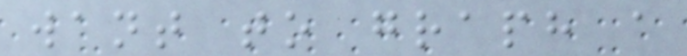want to graph a
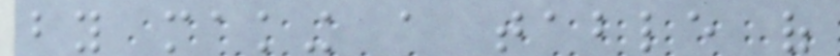by making a table of
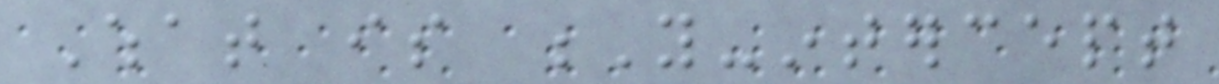What is Y-intercept
